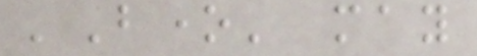'Bone' may
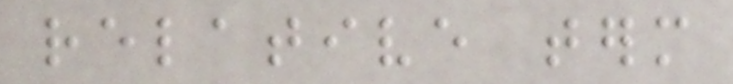relative term
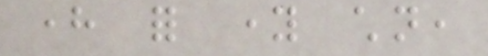here for young children,
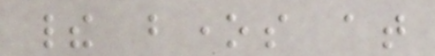their bones at
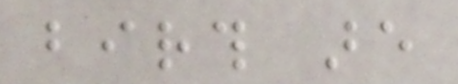birth are
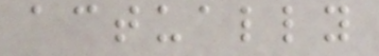actually
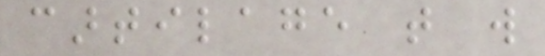cartilage that will
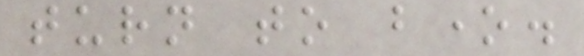turn to bone.
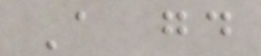A good
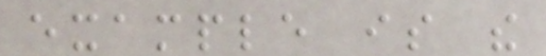example is the
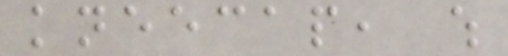kneecap, which
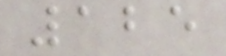125
